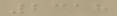2318
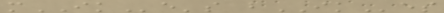mIKe's bIKes
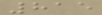815
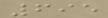695
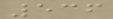536
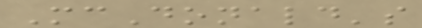McDonald's
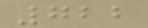722
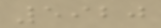5920
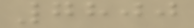7800
